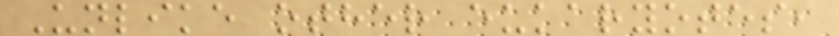Unlike other eukaryotes,
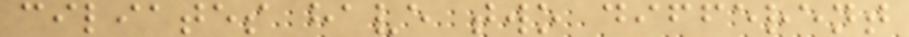ciliates have two different
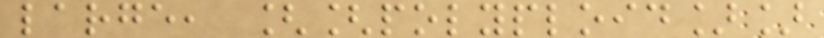large, [[polyploid]]
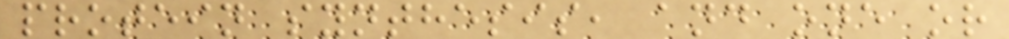protein synthesis, and one or
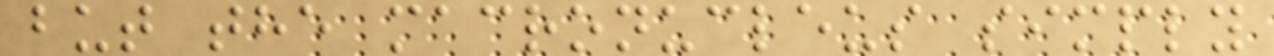but the macronucleus simply
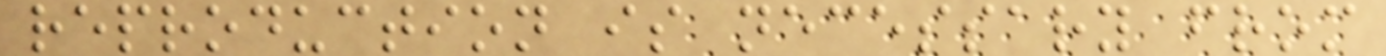reproduction is necessary from
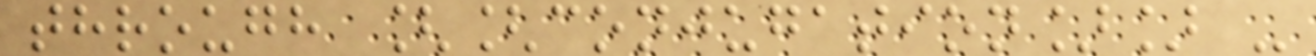through [[conjugation]] -
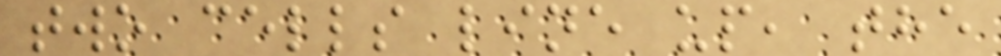two cells line up, the
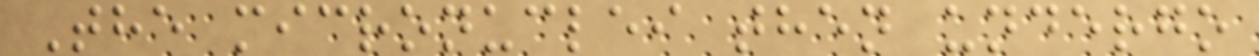The micronuclei then undergo
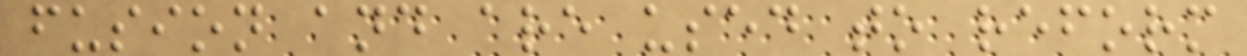fusion and are used to reform
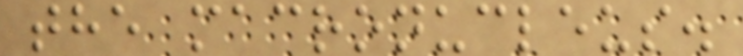the macronucleus.
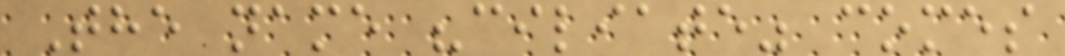The name "ciliate" comes
